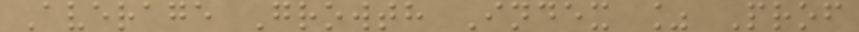Average Growth Index % Prof
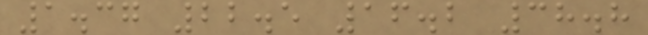1.37 22.5 16.2 38.8
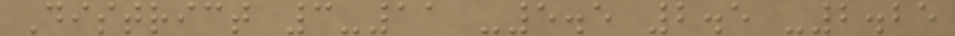District 3-11 -5.5 2.5 -2.25
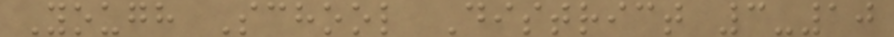Yough School District 3-10
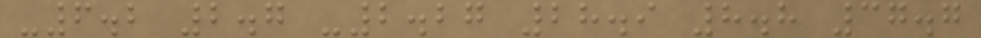-6.2 2.7 -2.27 28.9 8.8 37.7
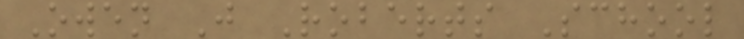Owen J Roberts School
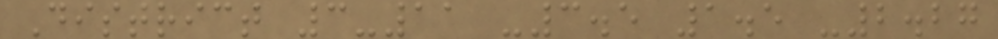District 3-11 -3.5 1.5 -2.27
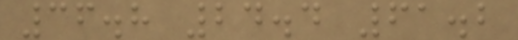36.8 24.4 61.2
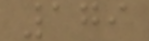179
